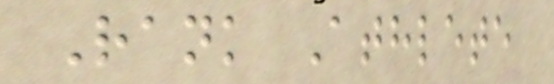Rank Athlete
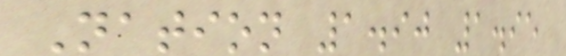Nation 1.90 1.95
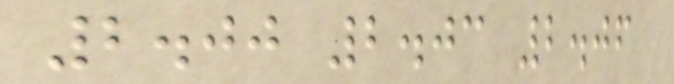2.00 2.03 2.06
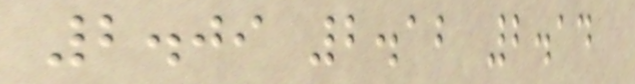2.09 2.12 2.14
